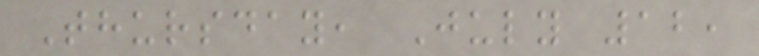Thursday, July 12,
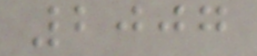2007
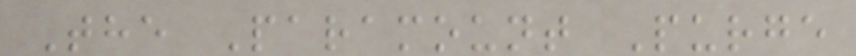The Paramount Purge
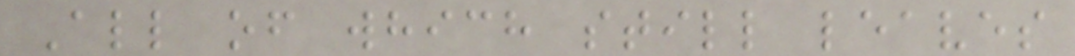All of which still leaves
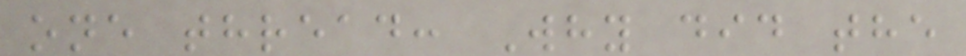one thread: Why did the
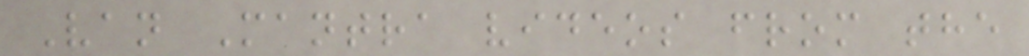Van Mantra videos from the
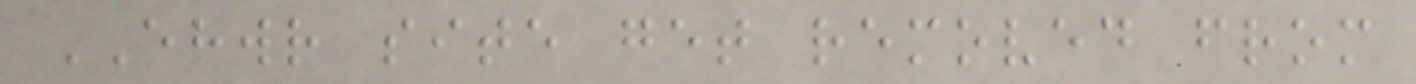EHWR site get removed from
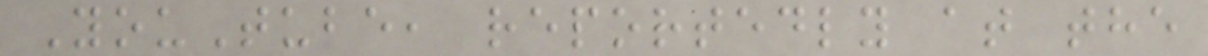YouTube, reportedly at the
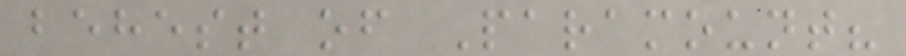behest of Paramount?
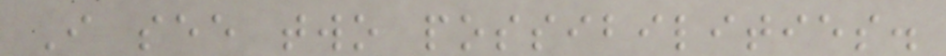I see two possibilities.
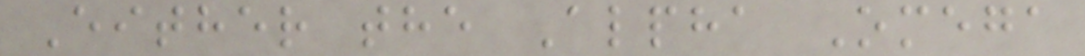Either the Alpha Omega
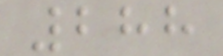288
